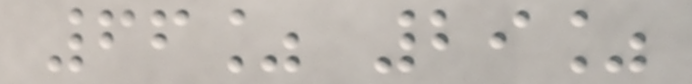66% 29%
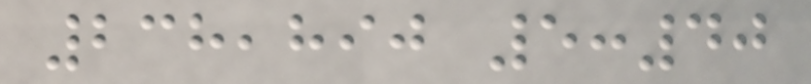238,890 5:40
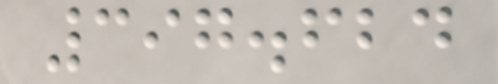397.624
